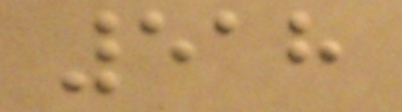518
